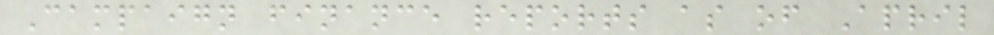Campaign finance reports as of April
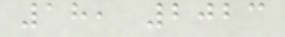18, 2023
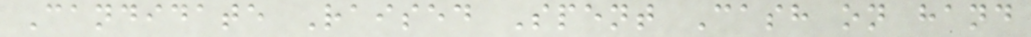Candidate Raised Spent Cash on hand
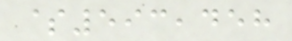$593,458
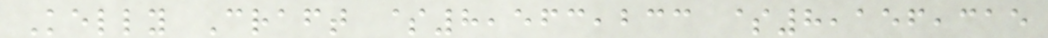Kelly Craft $8,563,233 $8,156,315
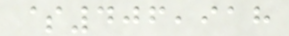$406,918
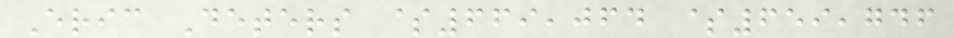Eric Deters $669,064 $659,746
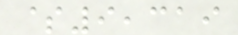$9,319
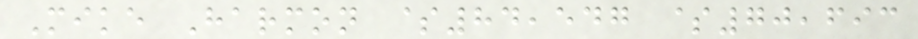Mike Harmon $84,547 $70,693
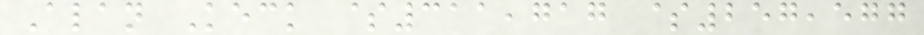Alan Keck $311,717 $257,577
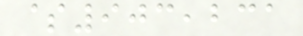$903,231
